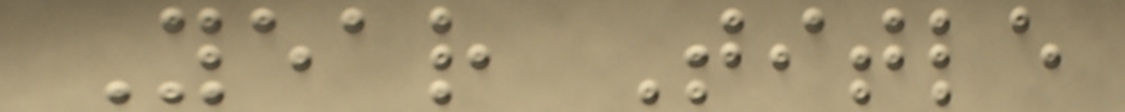Year Title
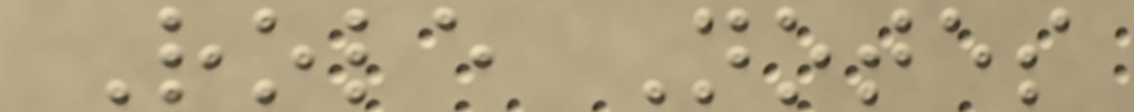Role Notes
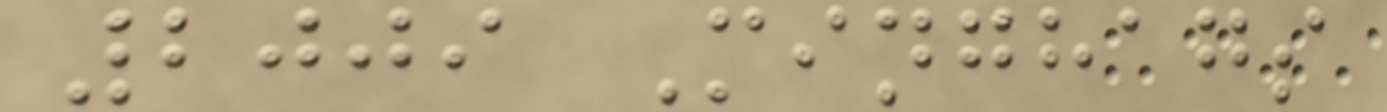2009 Minghags
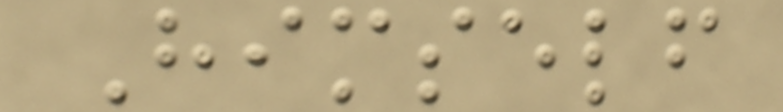Himself
